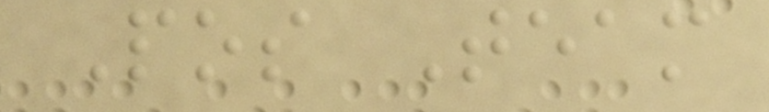Pos Team
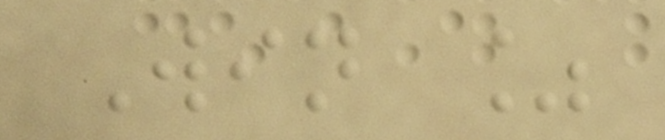Win %
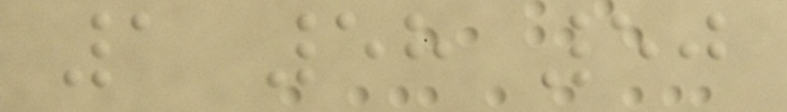1 58 50
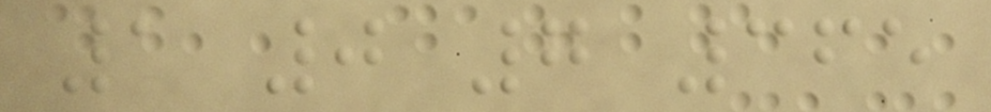1 0 7 365
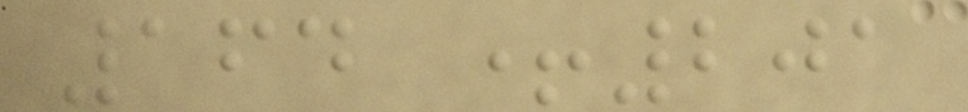164 +201
